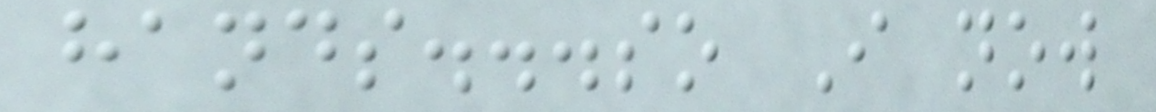hands...so I now
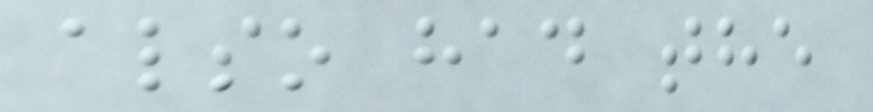also had the
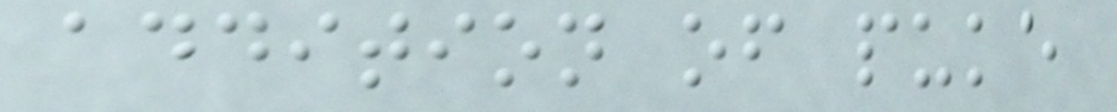addition of puke
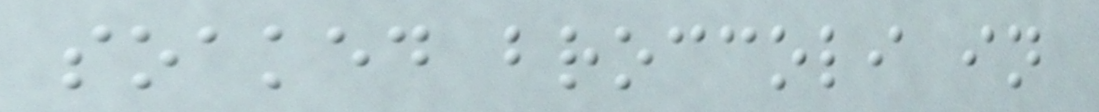soaked broccoli in
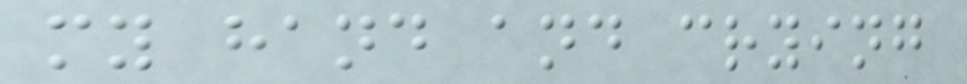my hand and crying
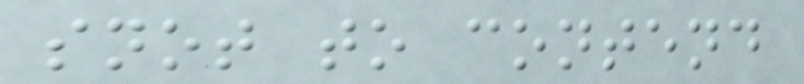snot to contend
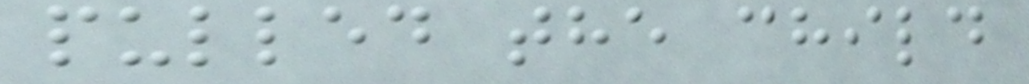pulled the child
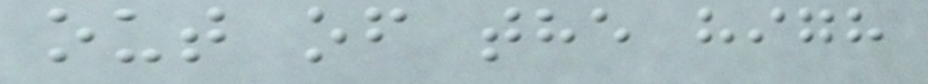out of the high
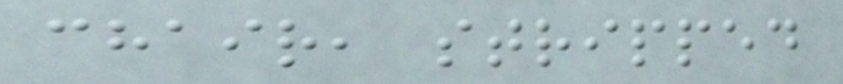chair, stripped
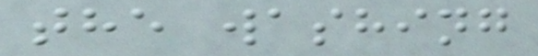the washing
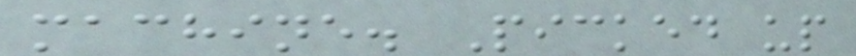machine. Picked up
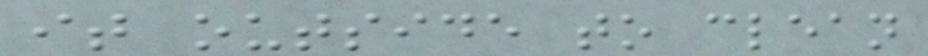it outside to clean
